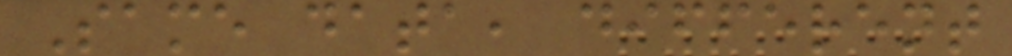Same data, different
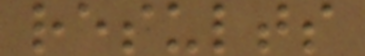results
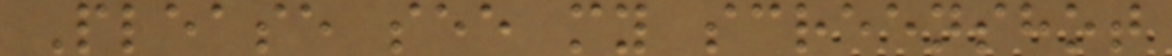Please see my screenshot
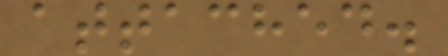attached.
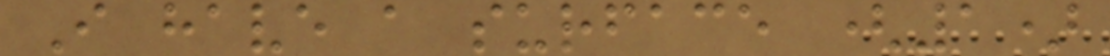I have a surface (1)
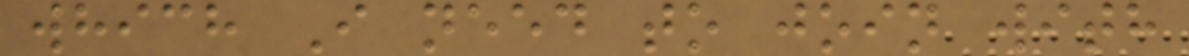which I need to join with
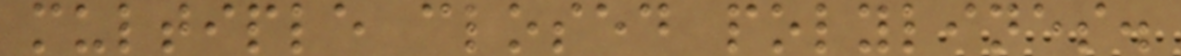multiple closed polylines.
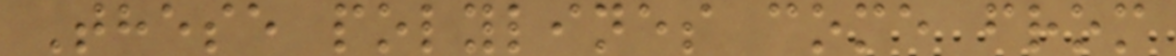These polylines come from
